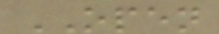OPEN
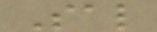Sal
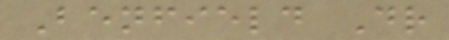Benfield Dr
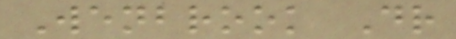Wenbrook Dr
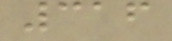316
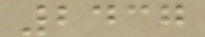2437
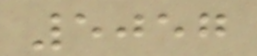5057
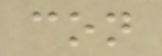con
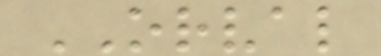ORVAL
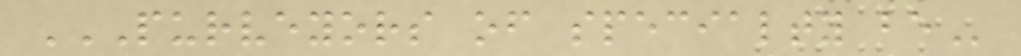PURVEYORS OF SPECIALTY BE
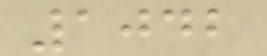1042
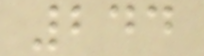244
